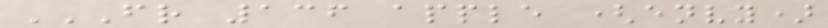FR 136 APPLE (ENVY)
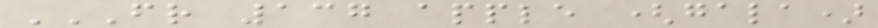FR 137 APPLE (GALA)
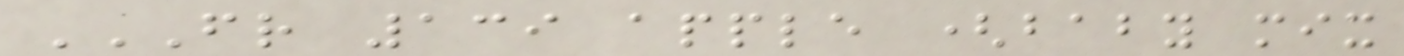FR 139 APPLE (BABY MIX
